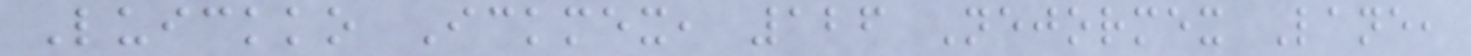Luickko Ickmex, 126 Nejormex Lane,
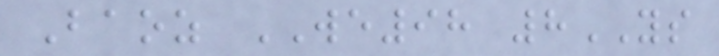Baoz WE98 8YS
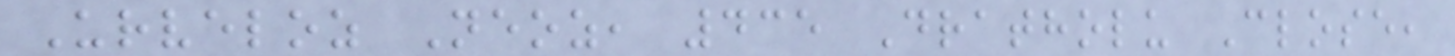Urveloz Neoz, 435 Dratholu Close,
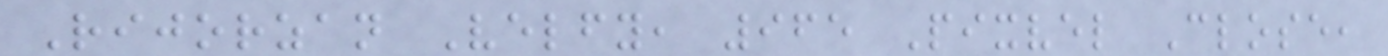Rijorzan Velfy, 965 Pixvel Close,
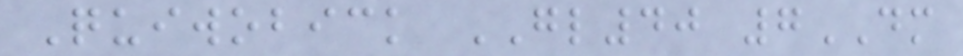Quiwobick GL40 7DM
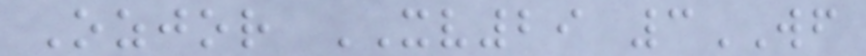Ozjor XV29 3WF
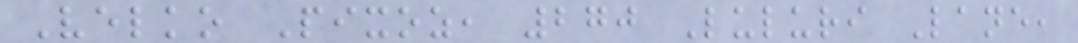Velko Pixoz, 270 Luluri Lane,
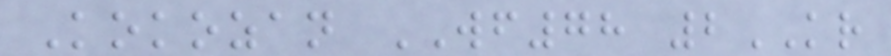Kokozan WF78 2KR
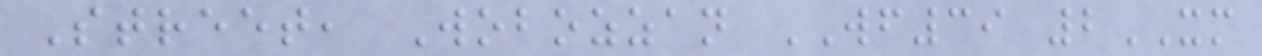Street, Wobozzan WF39 2XM
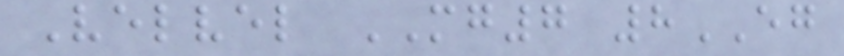Velvel MG7 8EG
